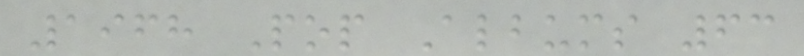1968 Pop Albums 63
